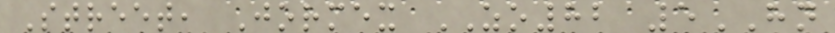Street, Jormex ZO82 5HN
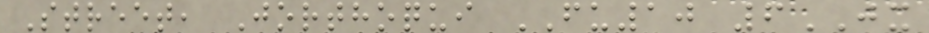Street, Jorthoqui FU10 6JX
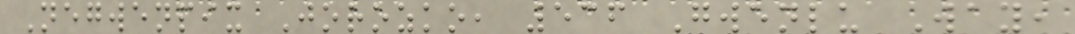Negwenpix Jorozko, 536 Gwenlu Way,
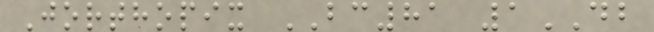Jorthopix BC81 1DB
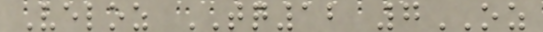Veloz TQ12 7OZ
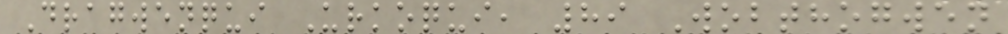Dragwenqui Urkoqui, 89 Wobthogwen
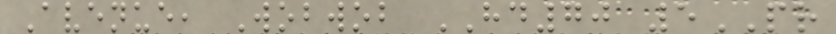Avenue, Wobwob HD70 5PR
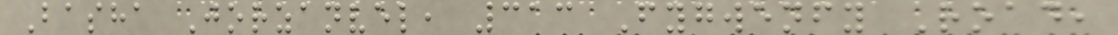Basha Jorzanvel, 313 Fygwenfy Road,
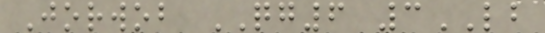Jorwob QG6 3LB
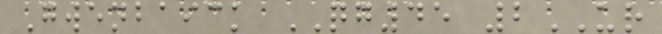Gwenbaick QG45 2UR
